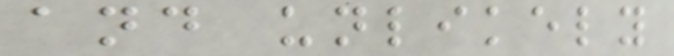and unlikely
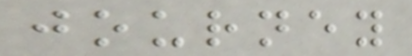journey
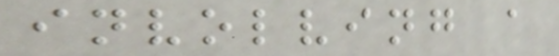involving a
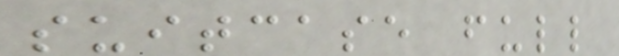suitcase full
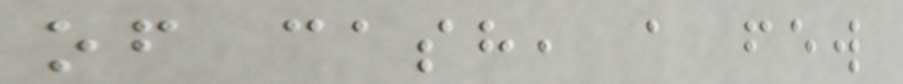of cash, a few
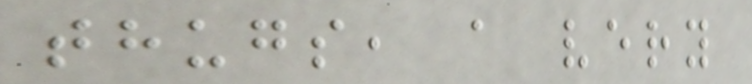thugs, a very
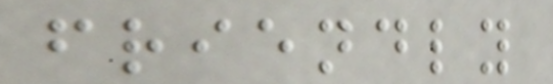friendly
